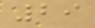29
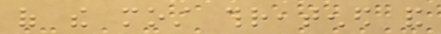of the most threatened and
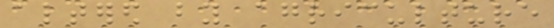altered by agriculture
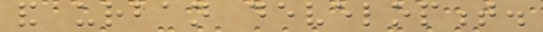and urban development.
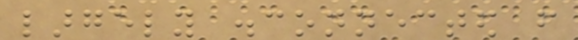largely disconnected from
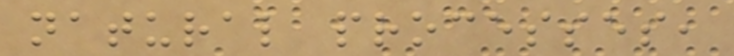natural processes,
